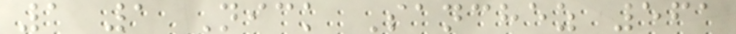1 1 Nick Sanchez 561
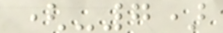(-7)
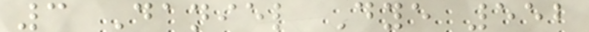3 Daniel Dye 552
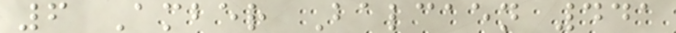6 Amber Balcaen 441
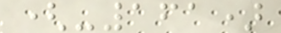(-161)
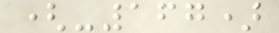(-167)
